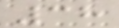38
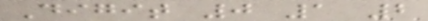Digit 0 1 2
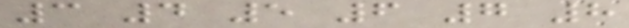3 4 5 6 7 8
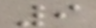9
